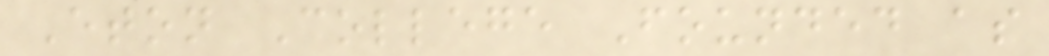Eton College Founded as
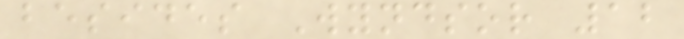besides Wyndsor 12
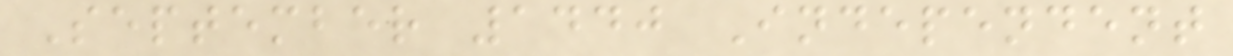September 1440 Independent
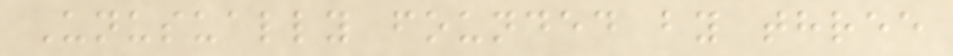Unusually founded by three
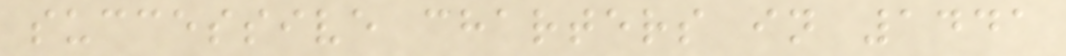successive charters in 1441
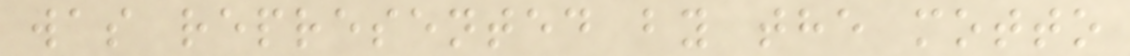was represented by the motto
